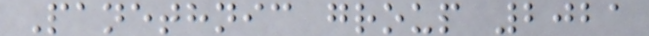Panethnic group 2021
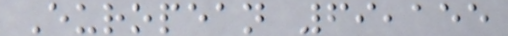European 69,155
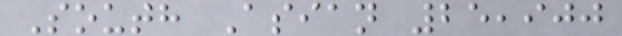South Asian 25,900
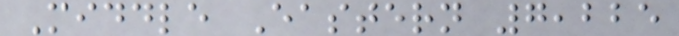Middle Eastern 7,225
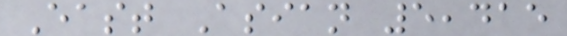East Asian 5,415
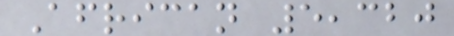African 5,320
